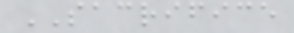SACRIFICE
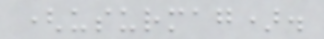(usurmag).
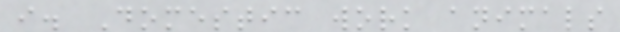i. Domestic work animals
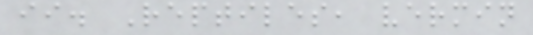ii. Reptiles, vermin
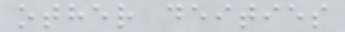other deities
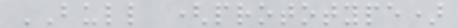BULL (prototype)
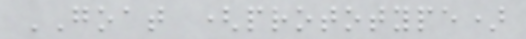GOAT (prototype)
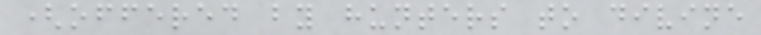(offered by hunters to divine
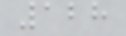128
